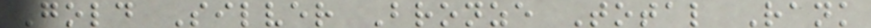Gold Silver Bronze Total Rank
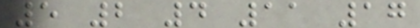5 2 4 11 17
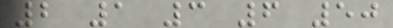2 1 3 6 50
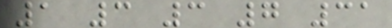1 3 3 7 31
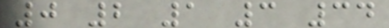0 2 1 3 34
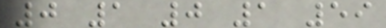0 1 0 1 59
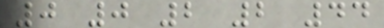0 0 2 2 44
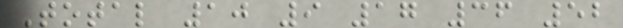Total 10 9 17 36 52
